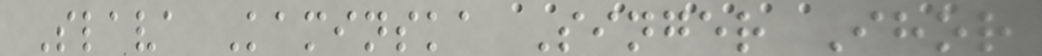Slava Kaminska Singer Ihor
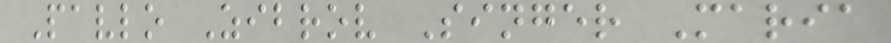Pavlo Zibrov Singer Maria
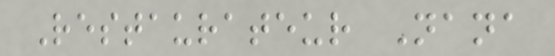Restaurateur Nana
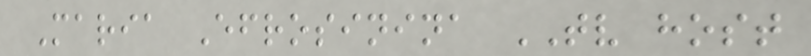Maria Efrosinina TV host
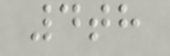4th
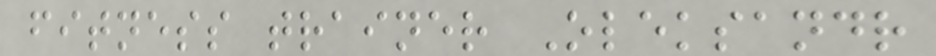fitness trainer Oleksandr
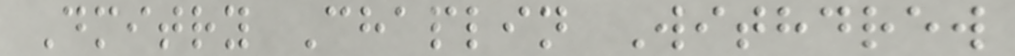Dmitry Chaplin Withdrew
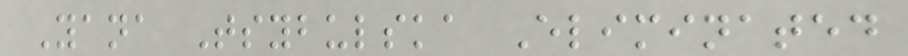Yana Tsybulska Eliminated
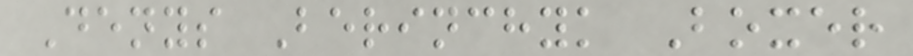Denys Berinchyk Boxer
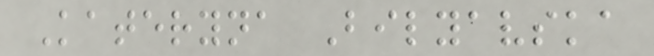Kateryna Bilyavska
